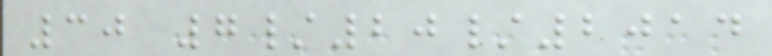30 7/20/2014
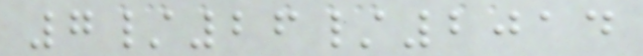7/26/2014
